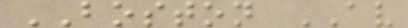BOSTON AV
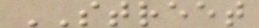STREET
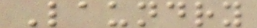Laundry
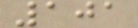101
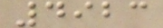4923
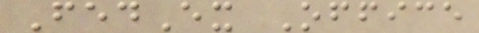FedEx Office
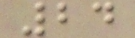24
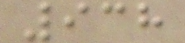938
